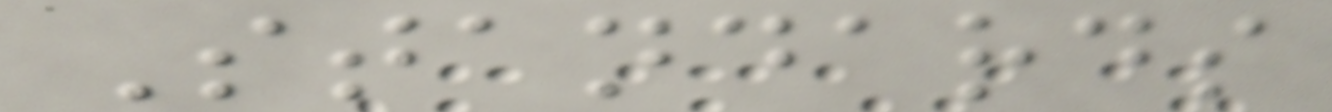Standards
